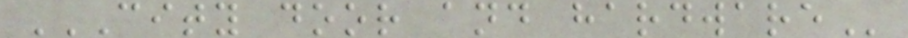CITY DOOR AND HARDWARE
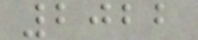2022
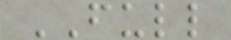FULL
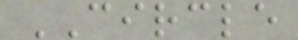CIRCLE
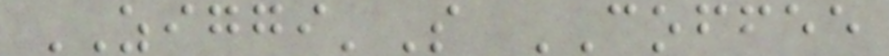ZIGGI'S COFFEE
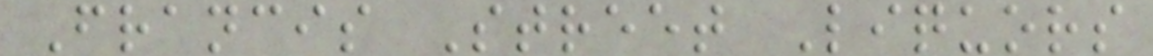Francis Street Liquors
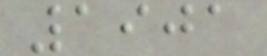1901
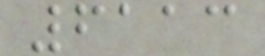6113
